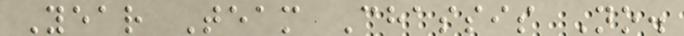Year Team Chassis No.
